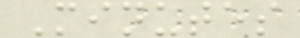Minutes
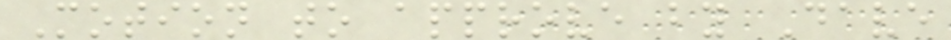Motion to approve by Dave
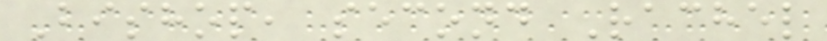Bishop, second Rachel
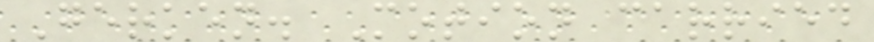Gerken. Motion carried
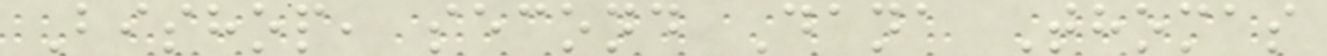Bishop, second Dana Thomas
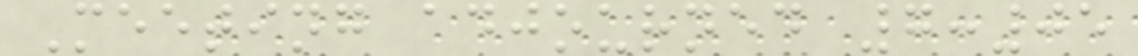Meeting adjourned 7:05
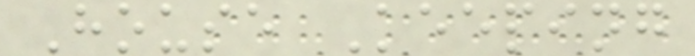House Keeping
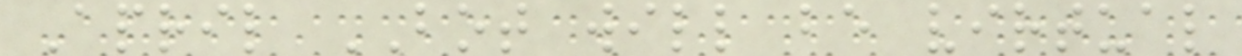April BOT will be virtual
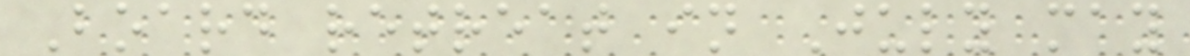Board retreat in July may
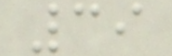39
